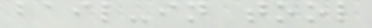bail-in tool
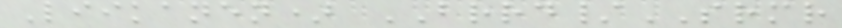Liikanen) BRRD/SRMR
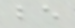be
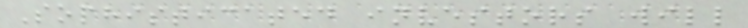Sophisticated investors will
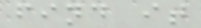find it
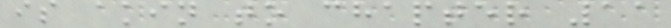is akin to chapter 11
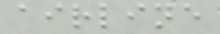airline
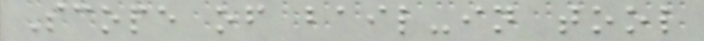Scope of bail-in tool
